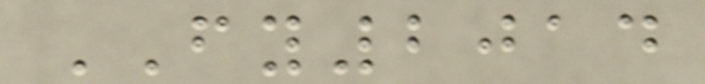FY2014
